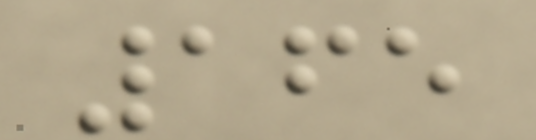165
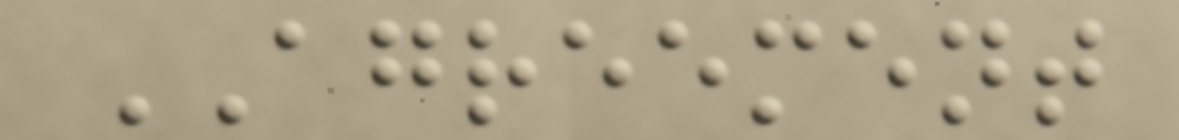AGREEMENT
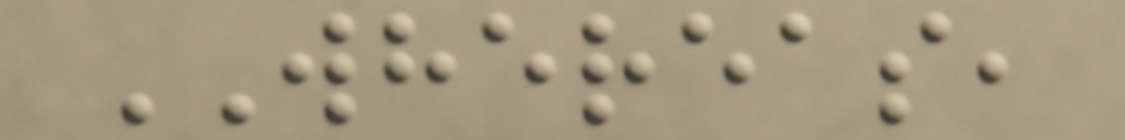WHEREAS,
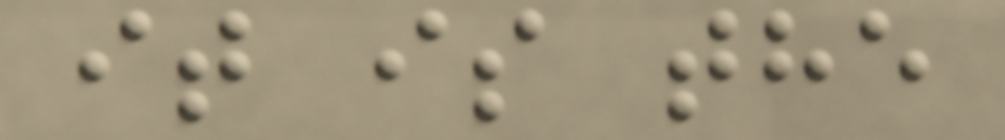it is the
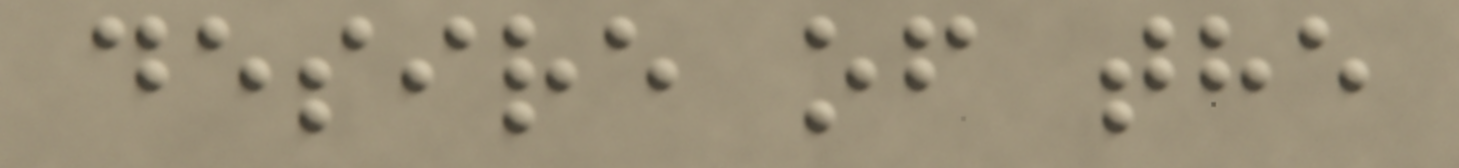desire of the
